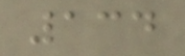134
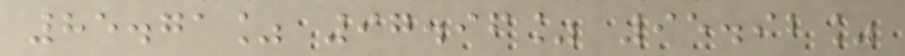85.71% 97.96% 95.92%
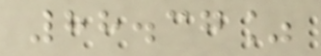88.37%
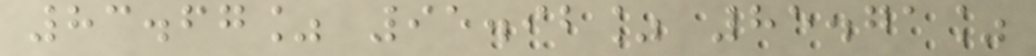83.67% 95.92% 85.71%
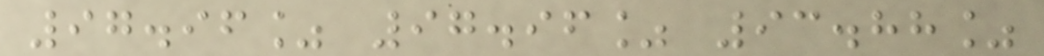97.96% 97.96% 93.88%
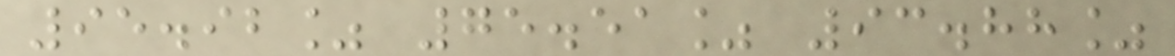95.92% 75.51% 93.88%
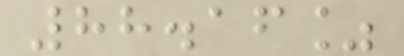88.16%
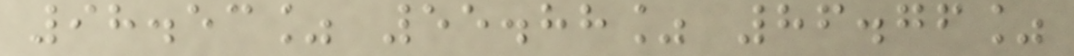98.53% 55.88% 86.76%
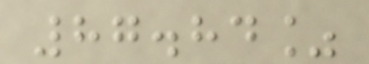87.84%
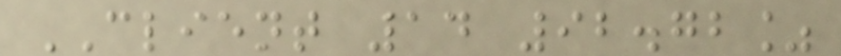CLIENT 14 92.72%
